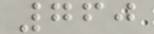760
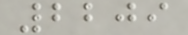2209
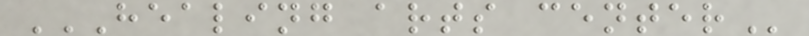HEALING ARTS CENTER
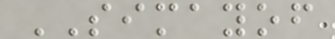SIMAYOF
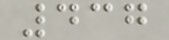437
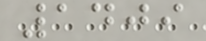1409
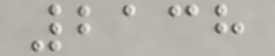2138
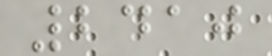2410
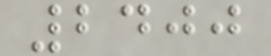2400
